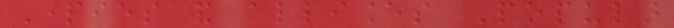Parties and alliances Popular
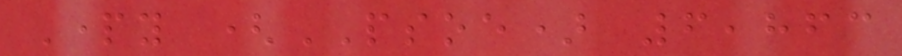Party (PSOE) 6,863
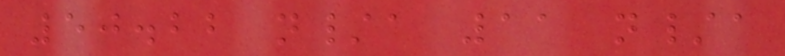50.22 n/a 11 n/a
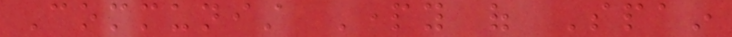Communist Party of Spain
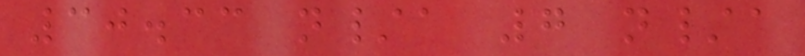30.33 n/a 7 n/a
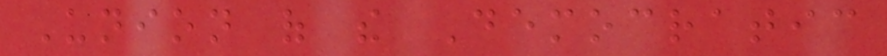Union of the Democratic
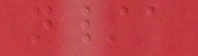n/a
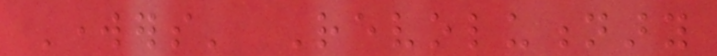Workers' Revolutionary
